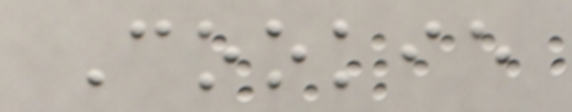Cookie
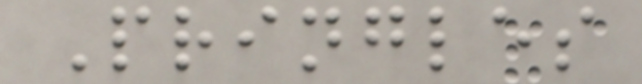Pringles
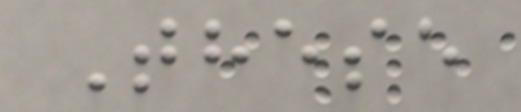These
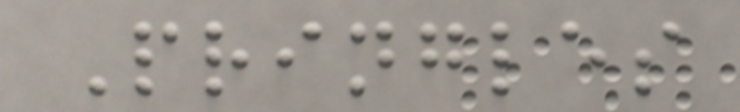Pringles
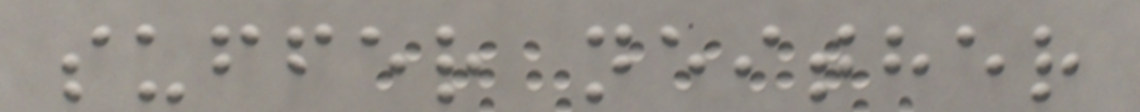suffer neither
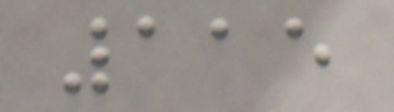115
